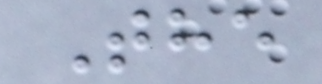The
